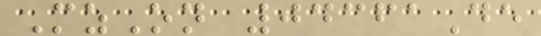MzOn 04361De
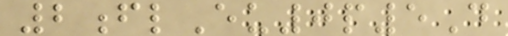2flEu0p5D
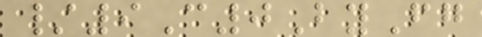/9C0ByFg
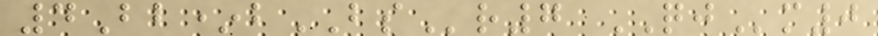4Bb*bBSr7 QJm0
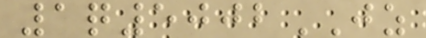1q5002JZ
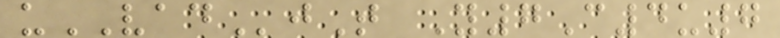uVADjT Y7C4u7
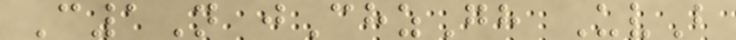C1N jChzGh UvB
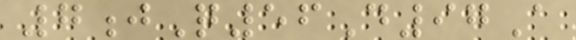7jQ56D97A
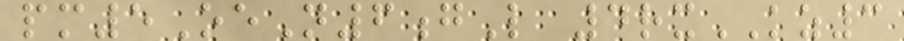pm5OeN6gL 4rxKZ3
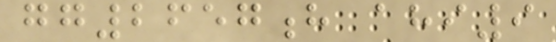gg2657h ahi9
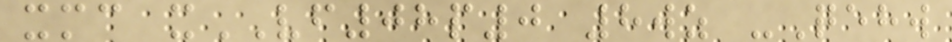xmc xVF08p0 8wz -Qehw
